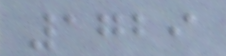1729
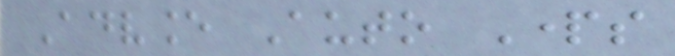Advance Auto Parts
